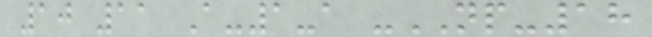10 11 A-1-a -NP-18
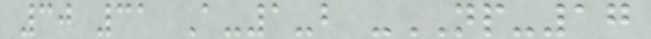30 31 A-1-b -NP-17
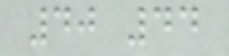40 44
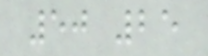50 25
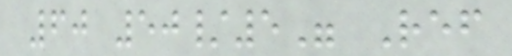60 50/5" Ref
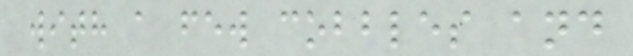with a few cobbles and
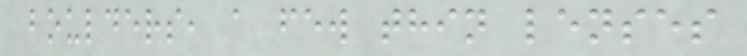boulders, a few thin lenses
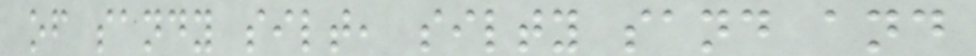of sandy silt, silty sand and
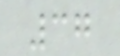37
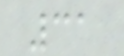31
